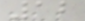12
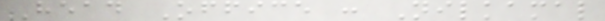Head Office : Nilkamal
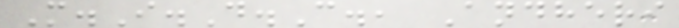M.I.D.C., Andheri
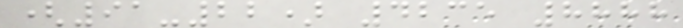(91-22) 4235 8888
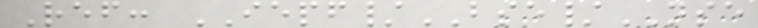Ref: IEPF/BSE/NSE
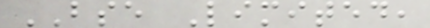BSE Limited,
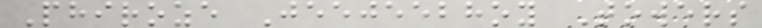Phiroze Jeejeebhoy Towers
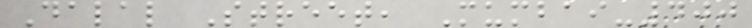Dalal Street, Mumbai-400
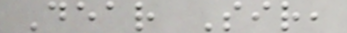Dear Sir,
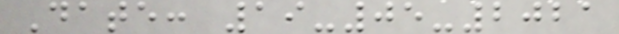Date: 19-05-2021
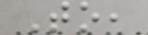To,
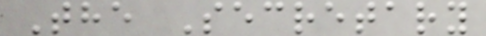The Secretary
